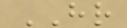HR
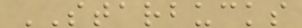STARBUCKS
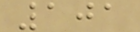101
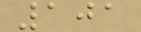101
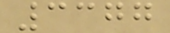3377
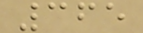365
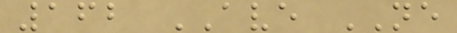162 AVE NE
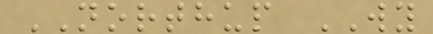NORTHUP WY
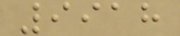9918
